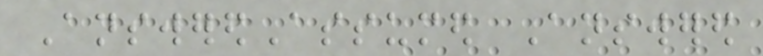AnsweredAssumed Answered
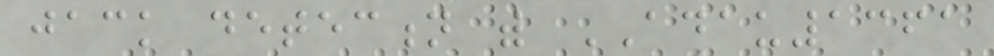jack detection with ADAU1361
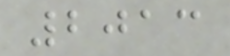2013
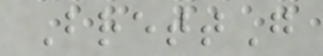BrettG
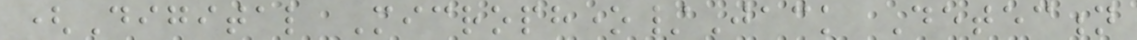(Digital Microphone/Jack Detection
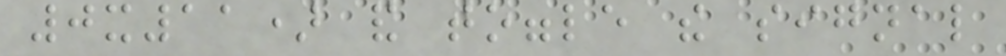0x11) and toggle the signal
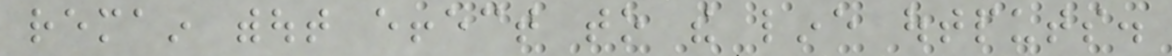remain without effect to the line outputs.
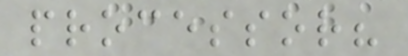processor?
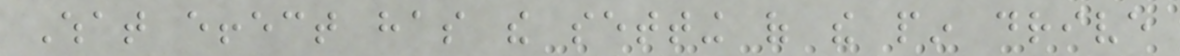What effect has the setting of the pin drive
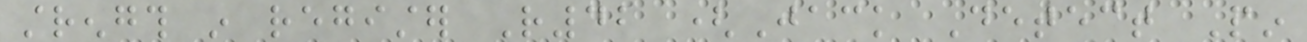strength in register R42 (Jack Detect Pin
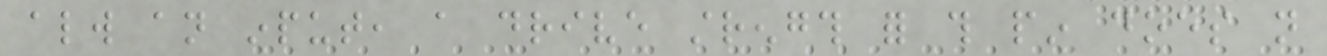always an input, a drive strength for this pin does not
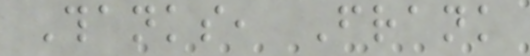Thanks, Frank
